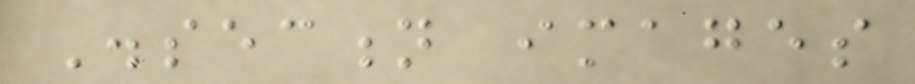Dissection images
